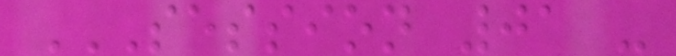SESSION 01 -
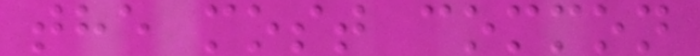the most common
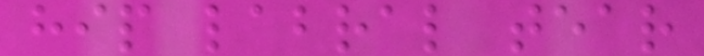hip labral tear
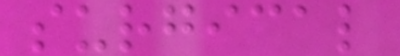surgical
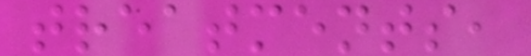treatments,
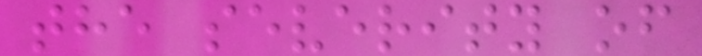the severity of
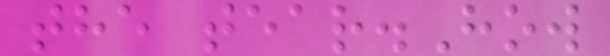the tear.How
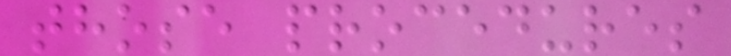those procedures
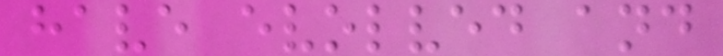have evolved and
